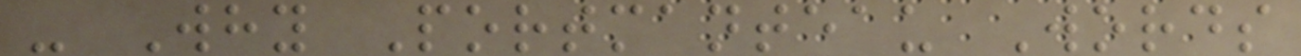- Why Portmanteau Words
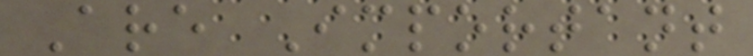Are Important
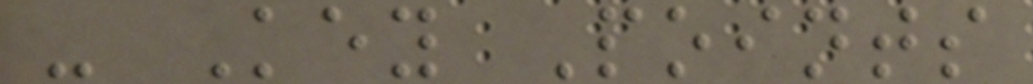- Key Points
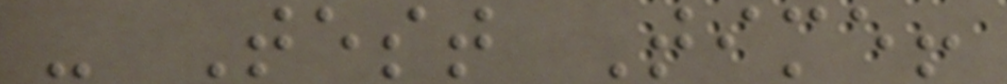- Test Time!
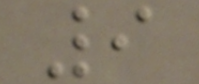9
